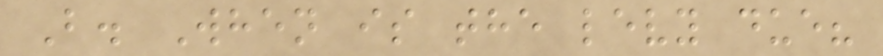B. When is the levy due?
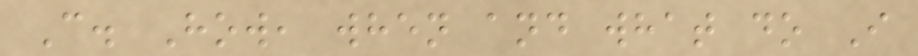C. How, when and what do I
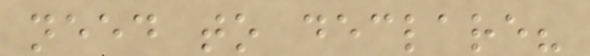need to declare?
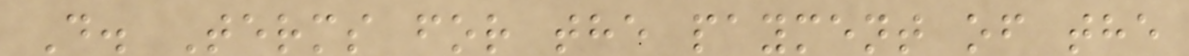D. Terms for the payment of the
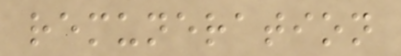remuneration
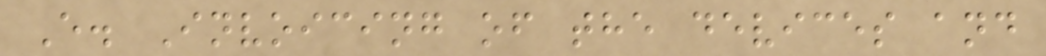E. Invoicing of the devices and
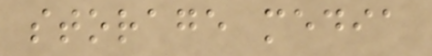storage media
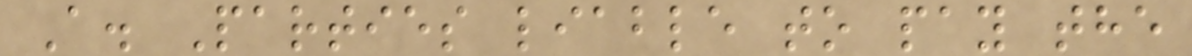A. Parties liable to pay the
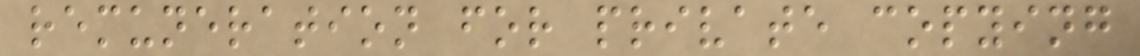remuneration for private copying
